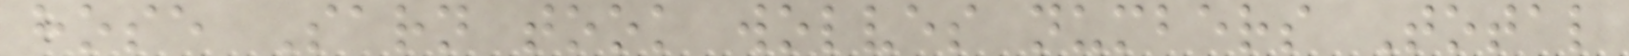hose Sarn took wolves numbers Total
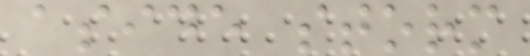aside storm
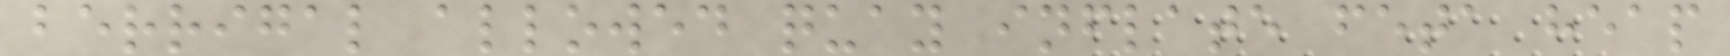berrigal allowed quay inflate feta heap
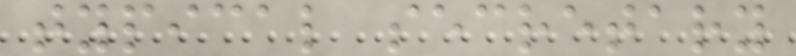typical secretary
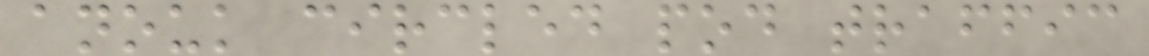anouk circled pod traffic
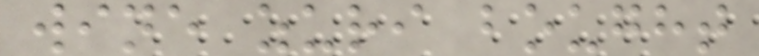wine zuri bought
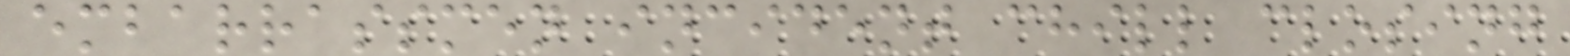embarrassmen incident chill closing
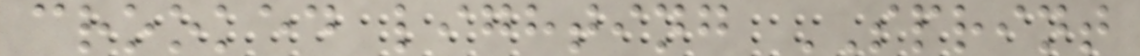crooked lighting SPRINT
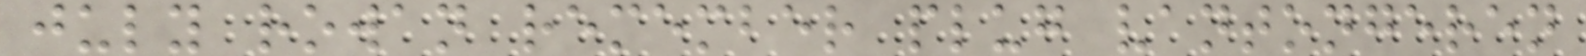july rowan remember plug vantongeren
